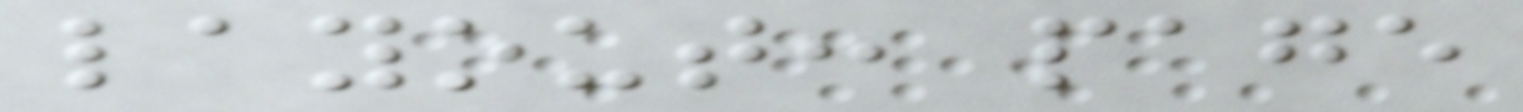layout: page
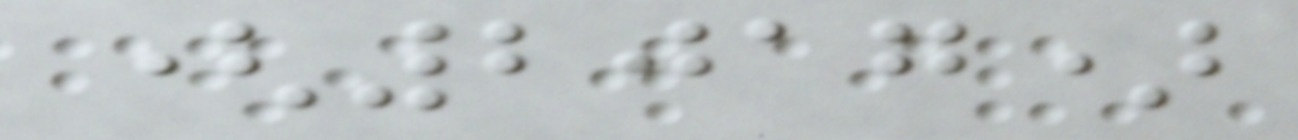(2017)
